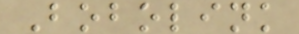Bobolink
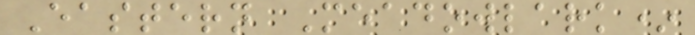Eastern Meadowlark*
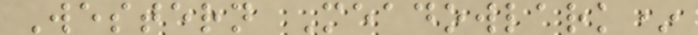Western Meadowlark*
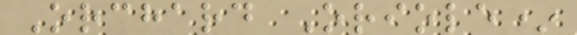Orchard Oriole*
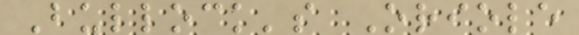Bullock's Oriole
